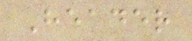Header
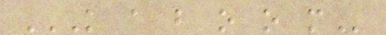K A B O O M
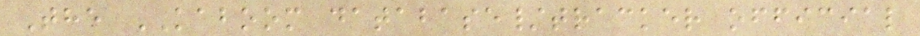The KABOOM database/tracker official
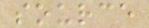source
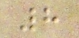8
